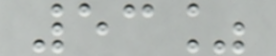53%
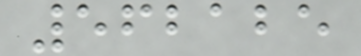562125
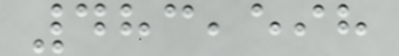483,598
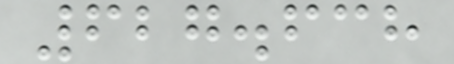627.638
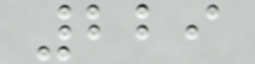229
